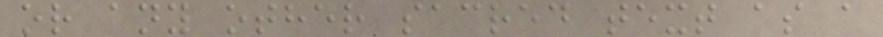or any other sacred text as a
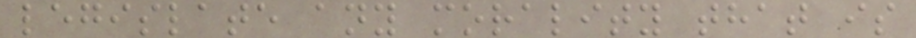legislate any morality that is
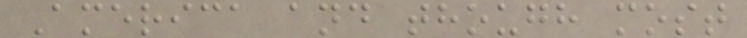America and though most
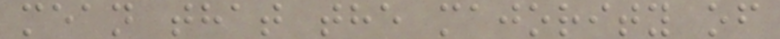mean that the majority of
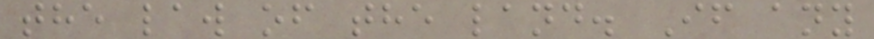the law of the land. If any
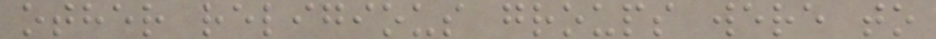other religious groups were to
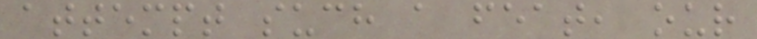attempt such a feat, our
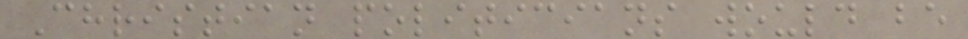Christian politicians would be
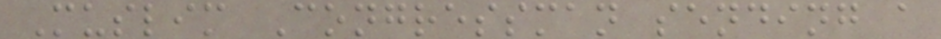Muslim Congressman sending a
